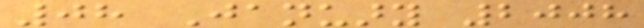08 January 2008
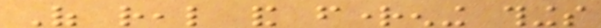Of real and frightening things
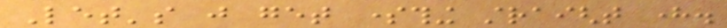Let's just get something straight here.
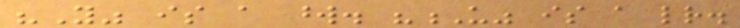"You" is a word. "U" is a letter.
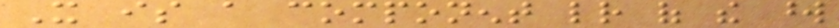It is a component letter of the word
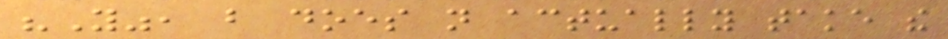"You", but does not actually take the
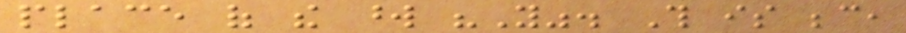place of the word "You". This is because,
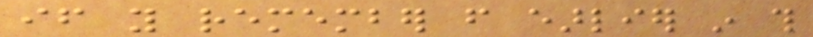if you remember from earlier in this
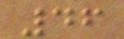46
